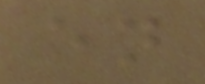en
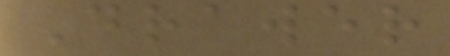Drawer
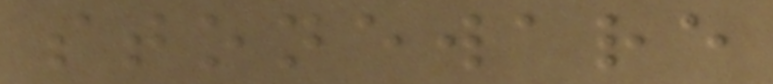stoneware
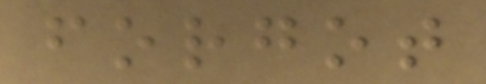forgot
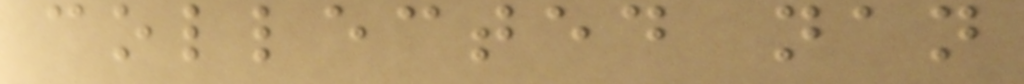collected nan
